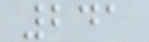241
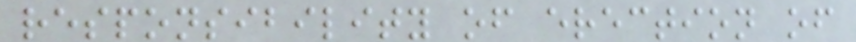responsibility of erection of
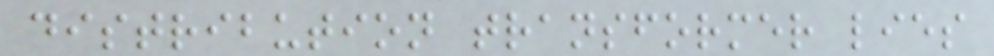distribution transformer lies
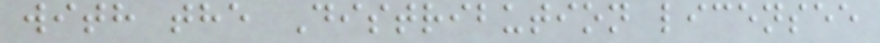with the Distribution licensee
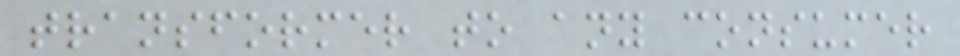transformer to any consumer
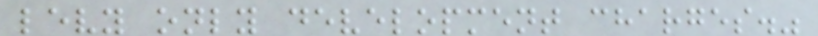levy only development charges."
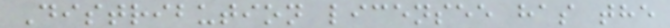Distribution licensee has the
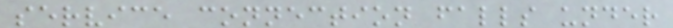service connection falls under
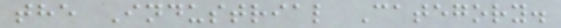the Industrial Category.
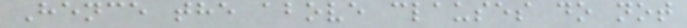Hence the above clauses do not
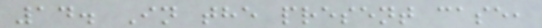14. In the present case,
